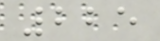225
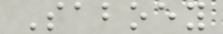Saboey
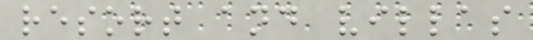resort and villas
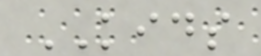KIDS
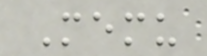Memu
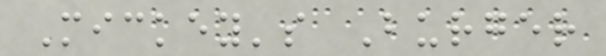Mickey's Burger
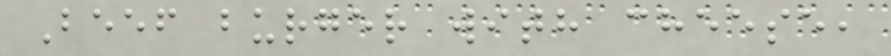Beef burger with cheese,
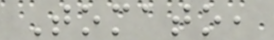Tomato,
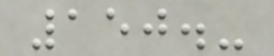150.-
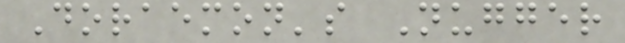Doraemon's Nugger
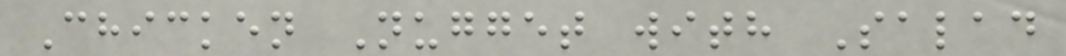Chicken Nugget with Salad
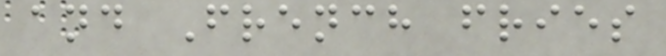and French fries
